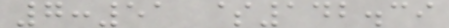7:51 $142.39
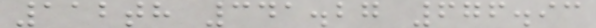112th 341.27 676.93
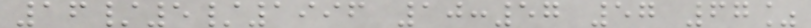16/5/1996 10:57 57 67%
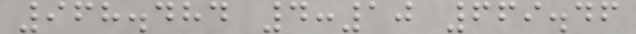968.484 4:10 669.46
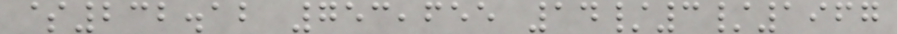$232.12 753,655 14/3/1967
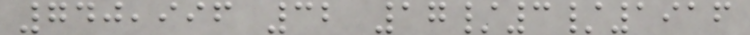740,996 32 17/3/1916
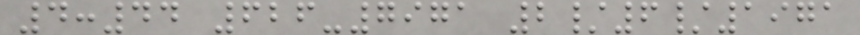4:44 626-7971 2/6/1971
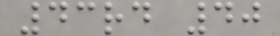43rd 40
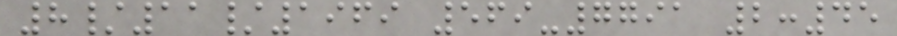8/11/1969 569-7791 2:45
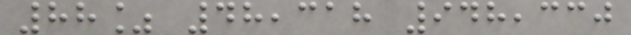88% 48,318 948,330
